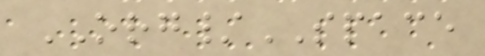ORG/SPACE
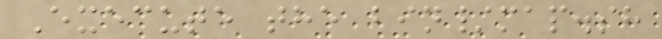Execute the bin/map.sh
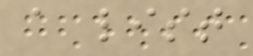a list
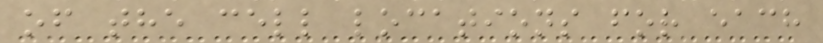of the cell locations for each
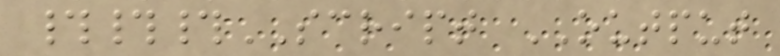###SCRIPT OUTPUT
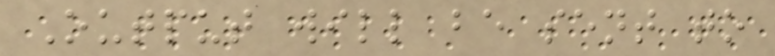Output will be sent to
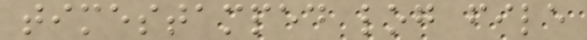timestamped log file
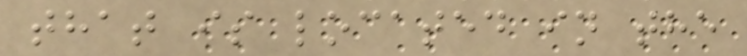that is located in the
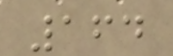164
